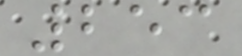253
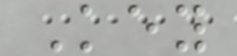Key
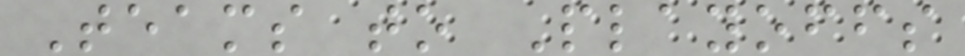Teams to Playoffs
